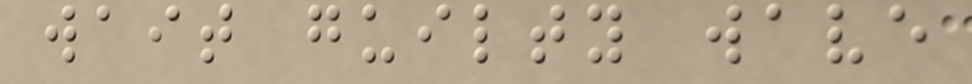wait guilty wave
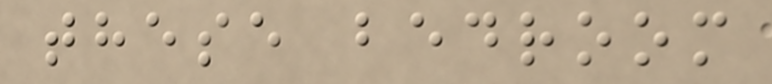these bedroom
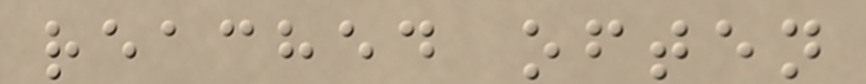reached often
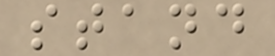stand
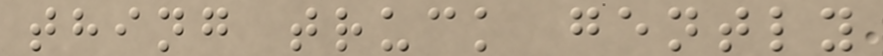thing truck gently
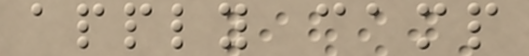apply camp
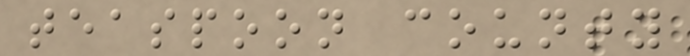teaspoon county
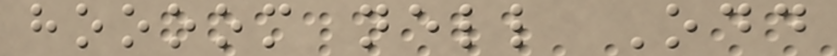hoooom nell Odd
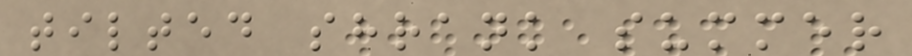tilted shrank summer
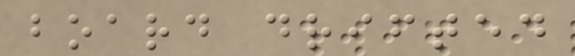board drifted
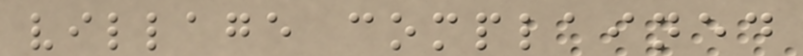village complained
